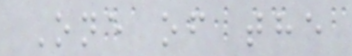One of the
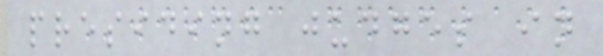presiding judges in
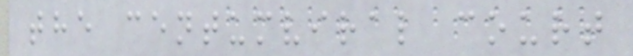the centumviral court
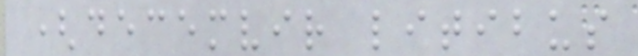(decemvir litibus
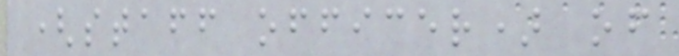(staff officer) of
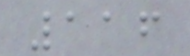116
